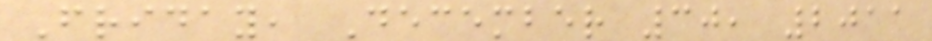Friday, December 30, 2011
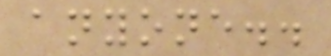anyone..
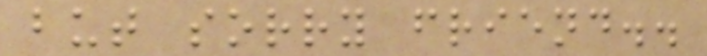but sorry friend..
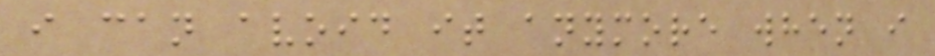i can avoid it anymore when i
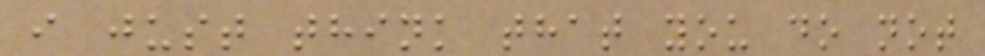i just think that you do not
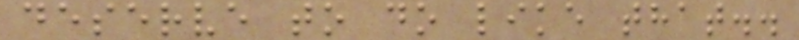deserve to do like that..
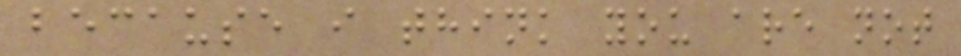because i think you are not
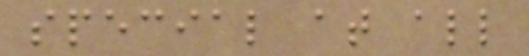special at all
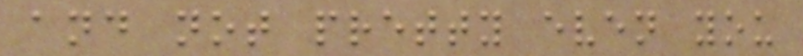and not pretty even you
